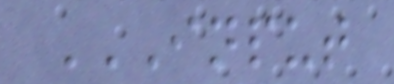INPUT
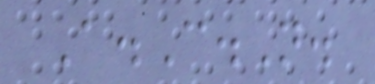A.C.N.
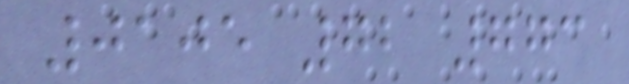0105 72 773
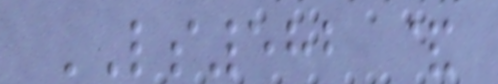LS582 &
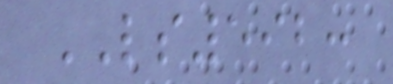LS592:
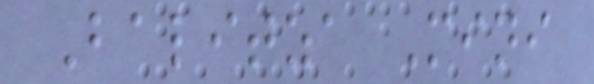Balitza Mini
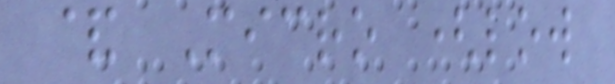& Micro (low
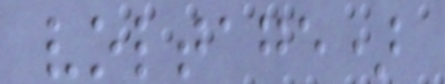voltage)
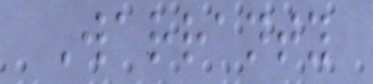Warranty
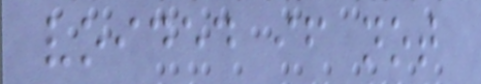voided if not
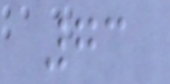73
